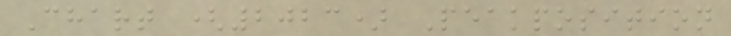Chart (2023) Peakposition
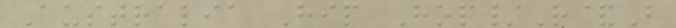Australia Hip Hop/R&B
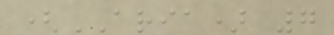(ARIA) 7
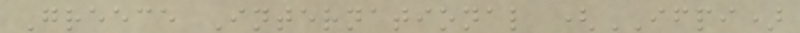Greece International (IFPI)
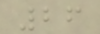26
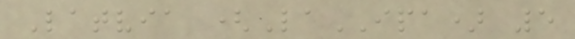Latvia (LaIPA) 5
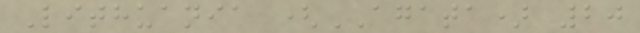Lithuania (AGATA) 20
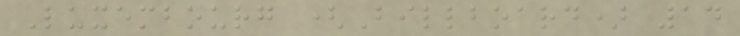Luxembourg (Billboard) 14
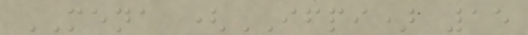MENA (IFPI) 15
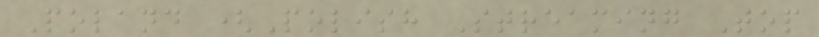Poland (Polish Streaming Top
